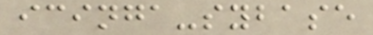icinga-sybase
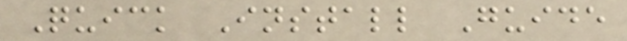Quick Install Guide
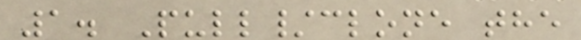1. Pull/clone the
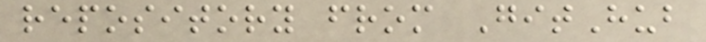repository from GitHub
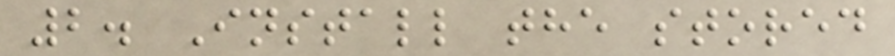2. Install the stored
